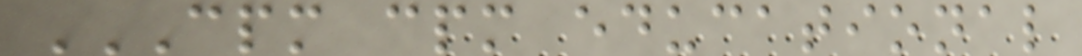CPM CPM EDUCATIONAL
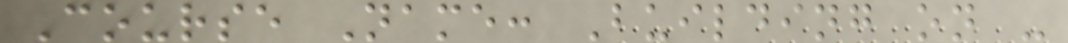Course Name: Building on -
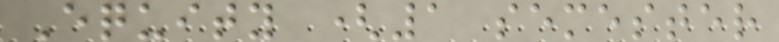Equity (1 semester
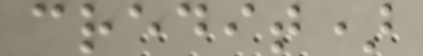credit)
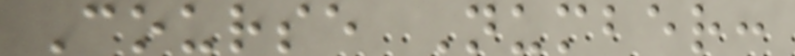Course Number:
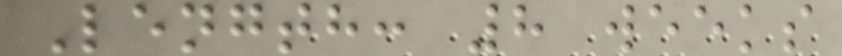Length: 8 weeks
